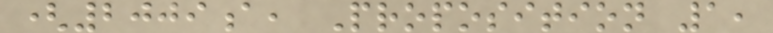(2009a, Proposition 1,
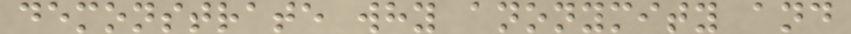demonstrate why anonymity and
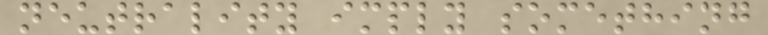neutrality imply something
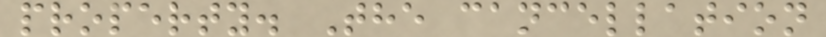property. The cancellation
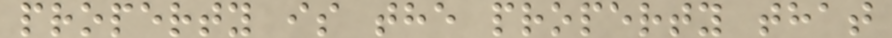property is the property that
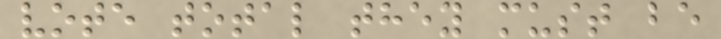vote total they must be
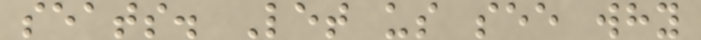seats. Let us see why
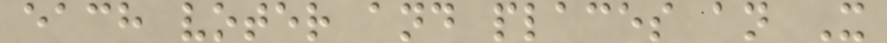each voter and places an X
